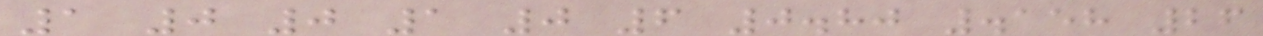1 0 0 1 0 6 0.80 .158 26
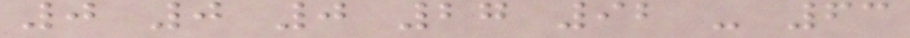0 0 0 27 92 - 63
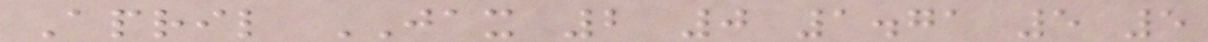April JAX 2 0 1.71 5 5
